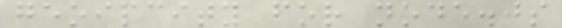geoipcity for node.js
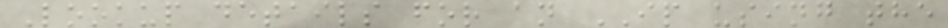Lookup details for an IP using the
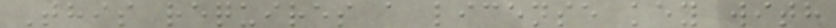This requires a license key with
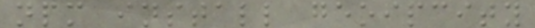npm install geoipcity
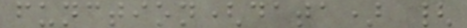function(data) {
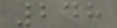248
